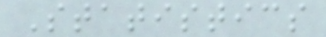Statistics
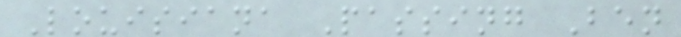Louisiana Passing Ben
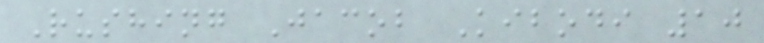Rushing Jacob Kibodi 10
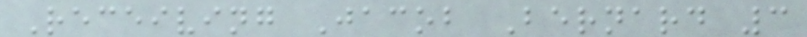Receiving Jacob Bernard 3
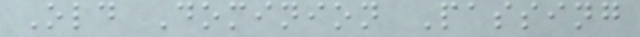Old Dominion Passing
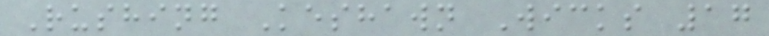Rushing Keshawn Wicks 17
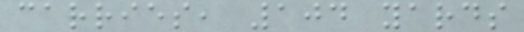carries, 104 yards
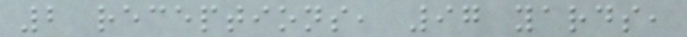2 receptions, 97 yards,
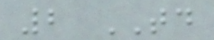2 TD
